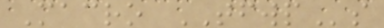Macro TFWPs
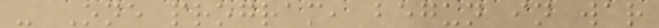- One program, begun in war
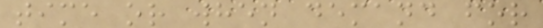time or when demand for
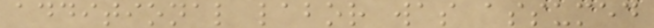additional labor was assumed
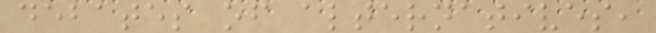debates of alternatives,
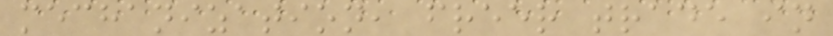mechanization, freer trade in
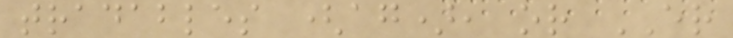tradables (ag), or ER
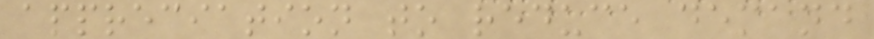appreciation to reduce demand
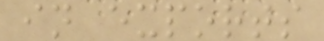in exports
